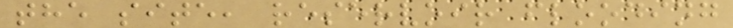the site, reservoir flooding
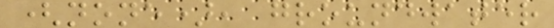(none), groundwater
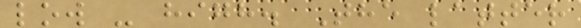low - high. The latter
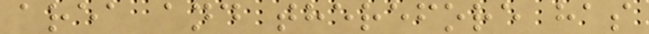area and therefore has
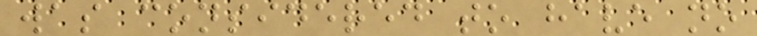was considered to have no
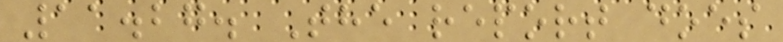11.27. The report does
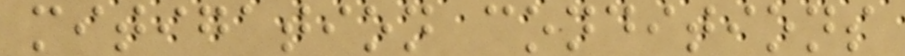mitigation conditions
